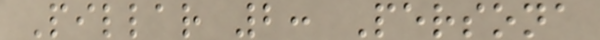Pillar 2: Persona
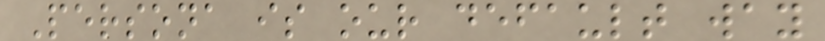Persona is our default way
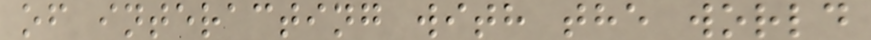of interacting with the world
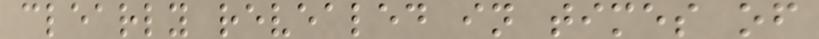clearly revealed in times of
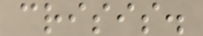crisis.
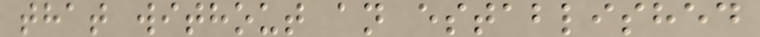that without an established
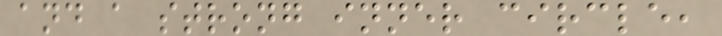and a strong inner circle,
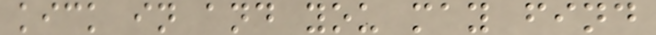kick in and you may find
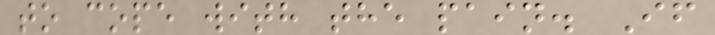to cope with the pain. If
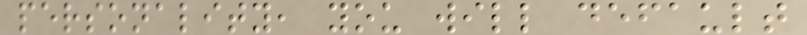personality, you will default
